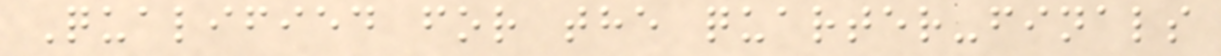Qualified for the quarter-finals
